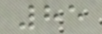85
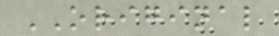ORIGINAL
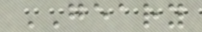GEARY
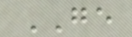GE
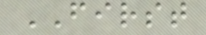FIRST
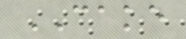CAKE
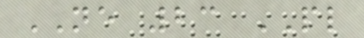NE 23 PL
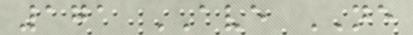171 AVE NE
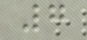7
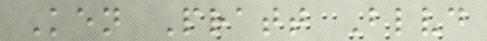Ken Pratt Blvd
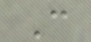C
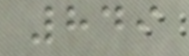849
